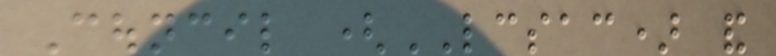Council (LCSAC) and
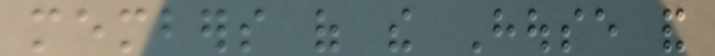members of the House and
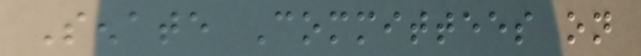Senate Committees on
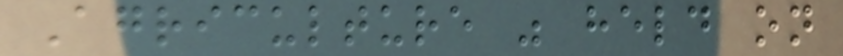Agriculture was held on
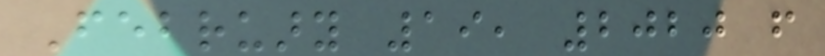February 19, 2020 from
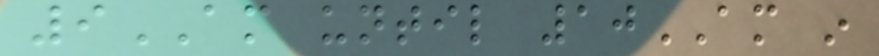9AM until 10AM in
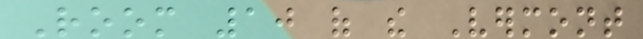Room 10 of the Vermont
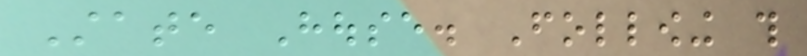State House. Following this
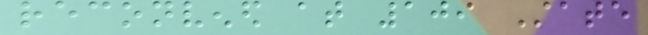reconvened at 109 State
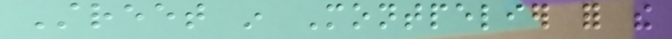Street in Montpelier for the
